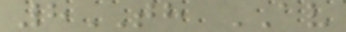8TH AV
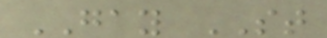GAY ST
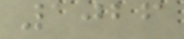1026
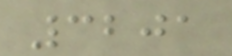3201
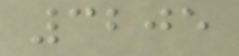3205
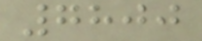7800
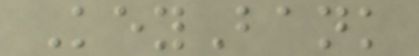KeyBank
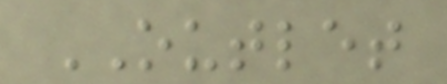OUTLET
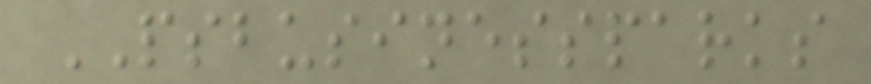PSBUSINESSPARKS
